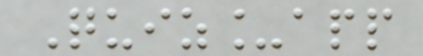Quiz_app
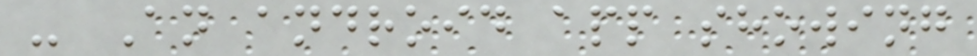- An android app showing
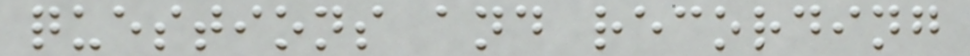questions and recording
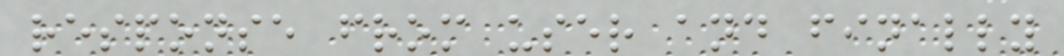response from user and finally
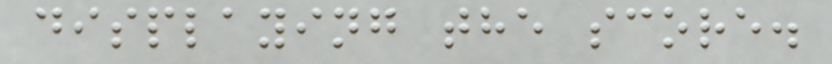displaying the score.
